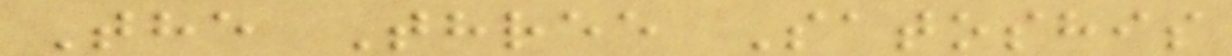The Three Satoshis
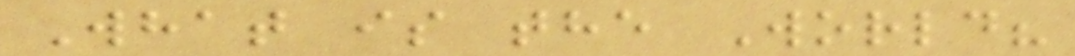What is the World?
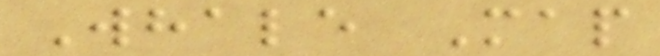Whale Map
